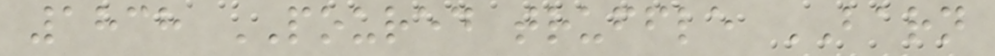1838 POURED truffle BARN
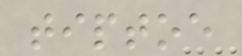tiptoe
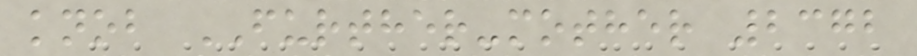knob FURTHER-mother 2372
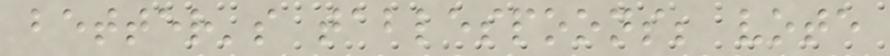better's tablespoons; vote
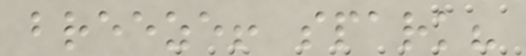breeze! spark?
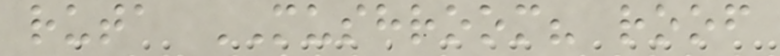ruta MUSHROOM? roof
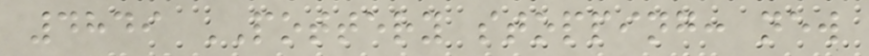4849 POTTERY stopping: new
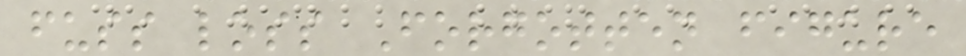fuss loss Forgotten figure
